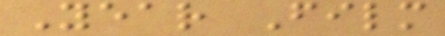Year Film
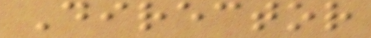Director
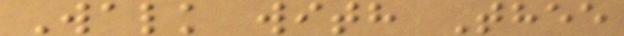Walk with Thee
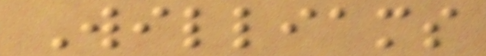Williams
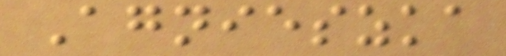Agnieszka
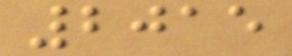2015
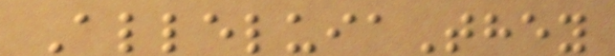AlleluiaThey
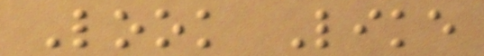Look Like
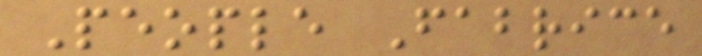People Fabrice
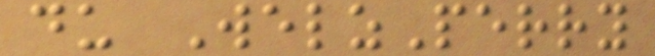du WelzPerry
